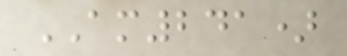AM241)
